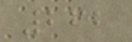262
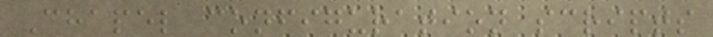Chapel configuration scripts
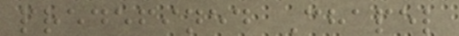predefined Chapel
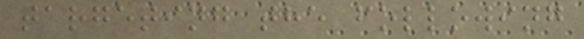targeting the following
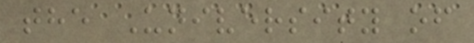the University of
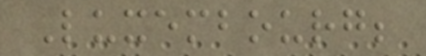Luxembourg;
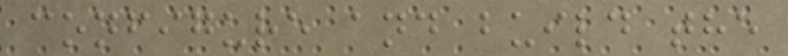configure and build the
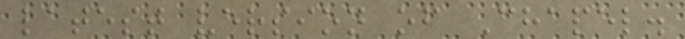latest version of Chapel.
